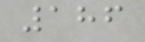186
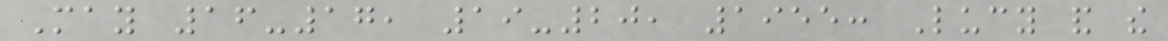May 16-17, 19-20, 1955: Lucy and the
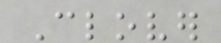Clover
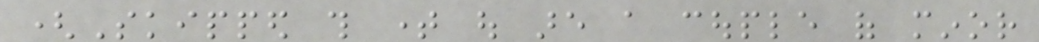(Skipped this time out are a couple of minor
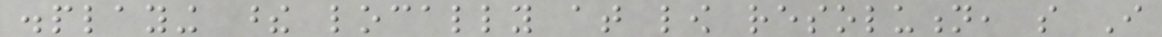displaying these locally at low resolution, so I
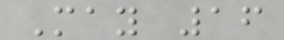May 16
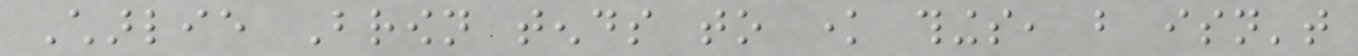Charlie Brown tends to know things, but isn't
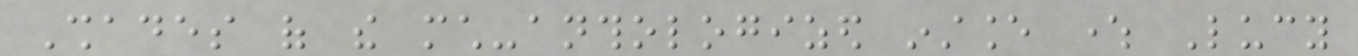Shades of the much-anthologized instance where Lucy
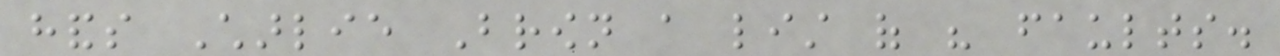hands Charlie Brown a list of his faults.
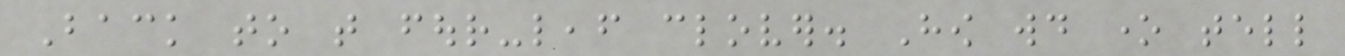Back to that four-leaf clover. How would one tell
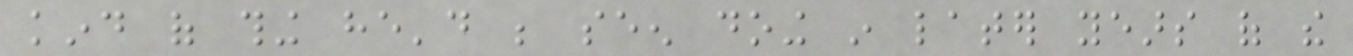kind of thing he'd be seen doing in later years of the
